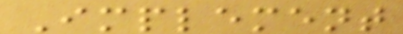Implement
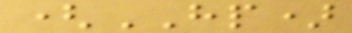(HP)
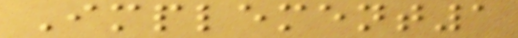Implement1
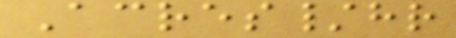Acres/hr
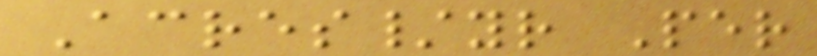Acres/yr Per
